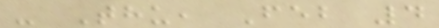- Thu, Feb 4
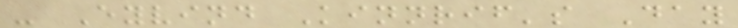- Eyvind Kinnrif's Day
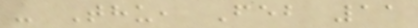- Thu, Feb 11
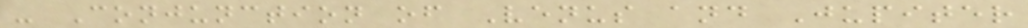- Conjunction of Venus and Jupiter
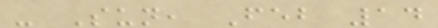- Sun, Feb 14
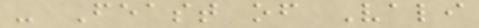- Feast of Vali
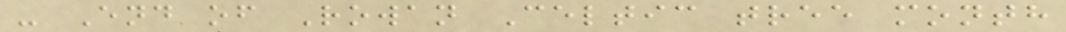- End of Rowan Celtic tree month
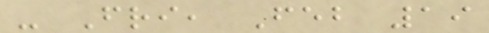- Fri, Feb 19
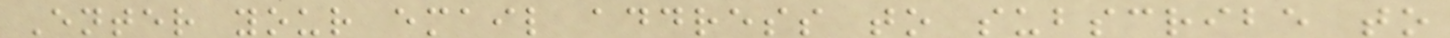Enter your email address to subscribe to
